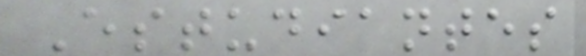Estudiantes
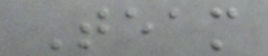Team
